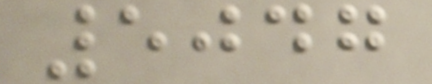5047
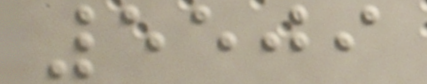5509
